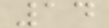14
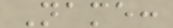Name:
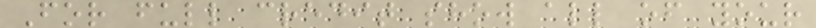For full credit show all of your
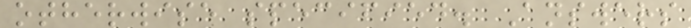otherwise specified. Answers
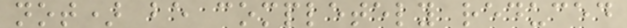not) be completely reduced
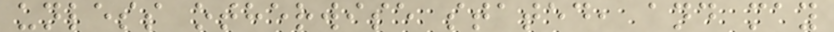unless otherwise stated, and may
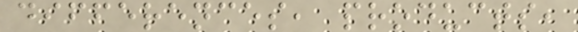differences, products,
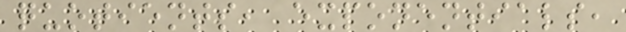quotients, exponentials,
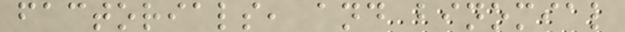factorials, and binomial
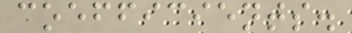coefficients.
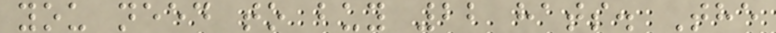you need to buy 22 hats. The
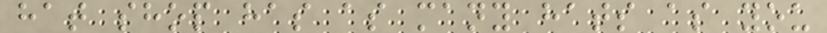hat shop has as many hats as you
